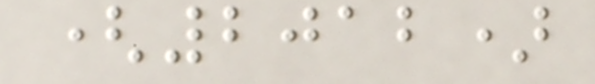(2012)
